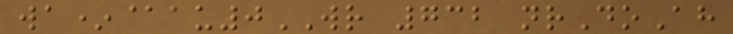wa*@au0WR 732 nrDoAh
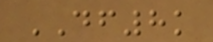DF8k
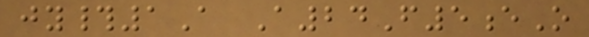jy#1A A24F5eO
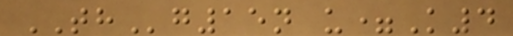THg15n u=K4
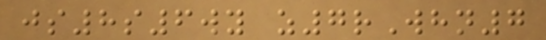js8s6wy z7rWhn7
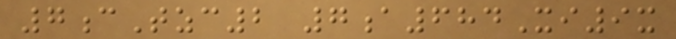7cTzc2 7a684Xi9x
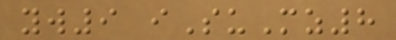yw9 iSuMz8
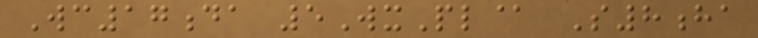Wc17da 5WxPl@ S8ha
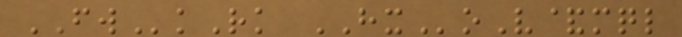FWkRk HXoV&mql
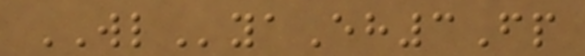WLyaEh3Fp
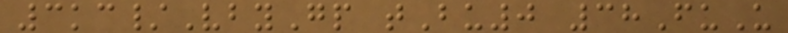3kc/VbyGp tBu0 38FuU
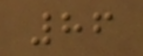86
